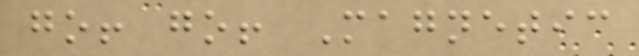go! go! Magnetic
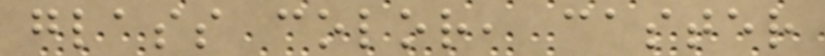glass color, caster
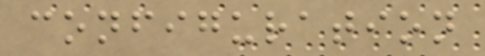configuration
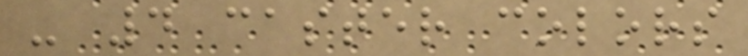- 4 caster colors
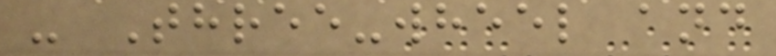- Three-wheel and
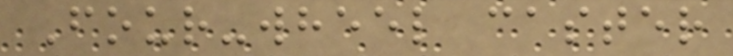Four-wheel caster
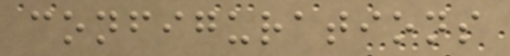configurations
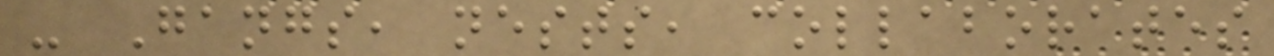- Gangs, nests, collaborates
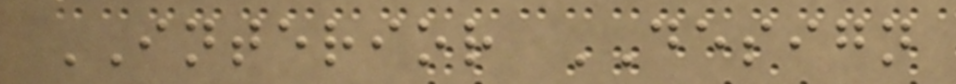INTERIOR DESIGN
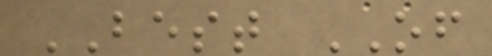BEST OF
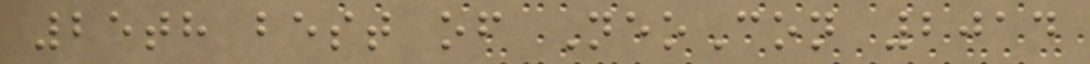25th best of NeoCon 2014
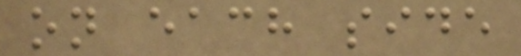on each side
